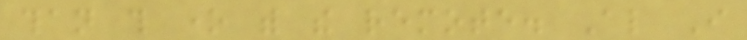than this one with the remote. Also I
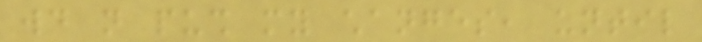would not push my changes, until
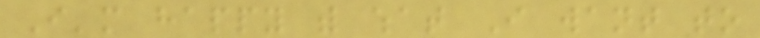I'm happy with what I want to
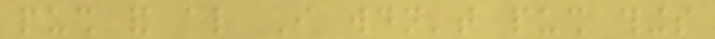push and also I wouldn't push things
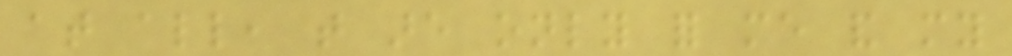at all, that are only for me and my
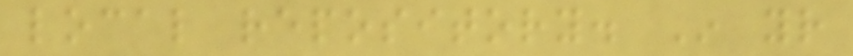local repository. In your
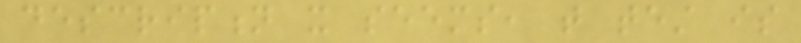description it seems, that test is
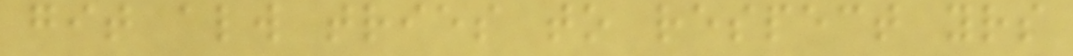git always tries to respect yours
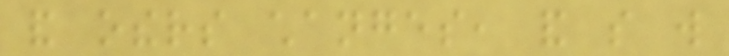and others changes, and so will
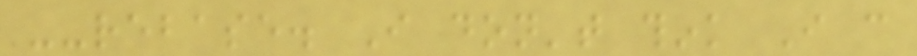--rebase. I don't think I can
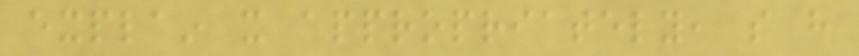explain it appropriately, so have
